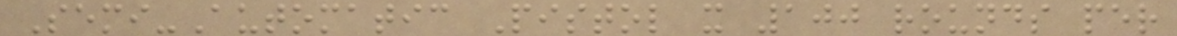Semi-Automatic Pistol x 100 rounds per
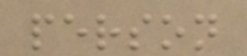person
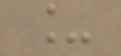_
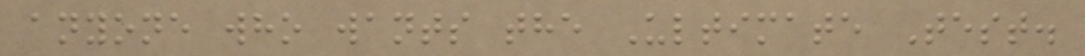anyone who wants the Ultimate Test.
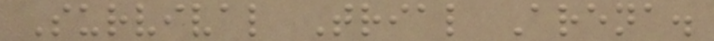Survival Trial Arena.
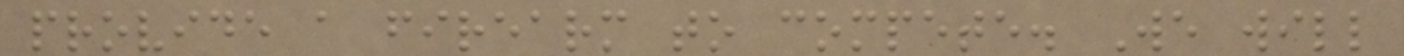provide a firearm to compete. We will
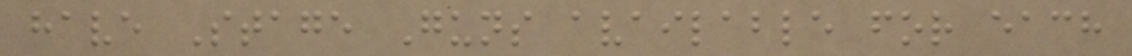have Stage Guns available for each
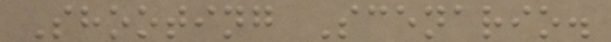Shooting Scenario.
